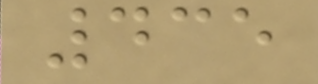435
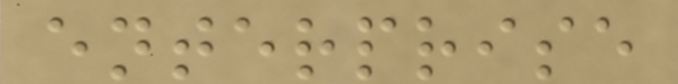enterprise
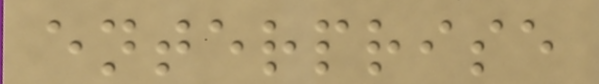enterprise
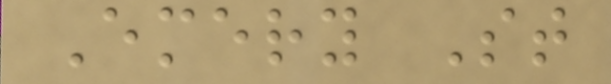Emery St
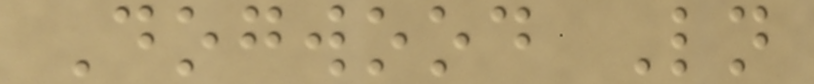Dogwood Ln
